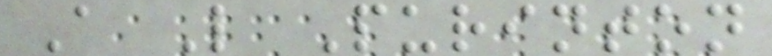A L Purinton
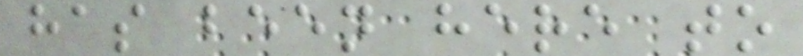has been here to
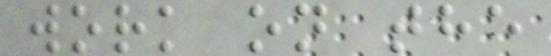work on the
